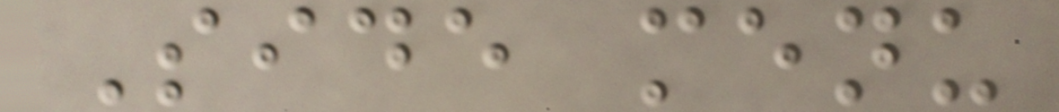Side menu
